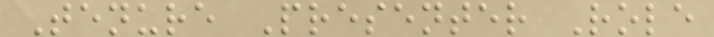Tenure Presenter Role
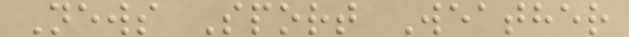News Sport Weather
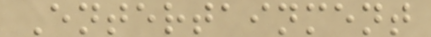Entertainment
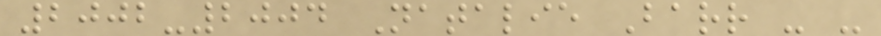2002-2004 Natalie Barr - -
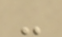-
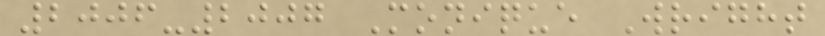2006-2007 Monique Wright
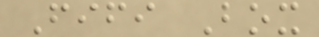Fifi Box
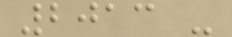2013 -
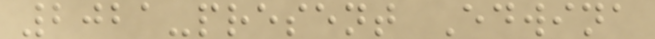2021-present Edwina
